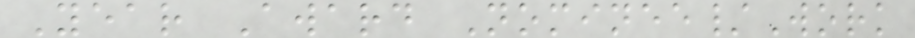Year Award Nominee/Work
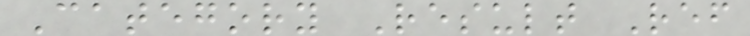Category Result Ref
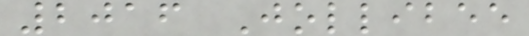2016 Jollibee
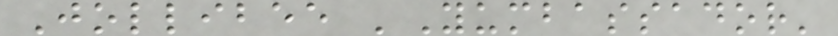Jollibee 'Yumbassador'
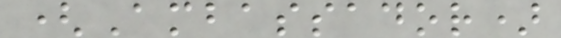(Ambassador)
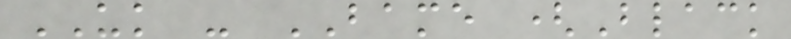UK - BAME (Black
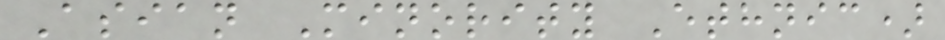Asian Minority Ethnic)
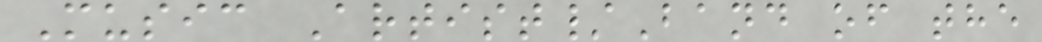Music Artist/Band of the
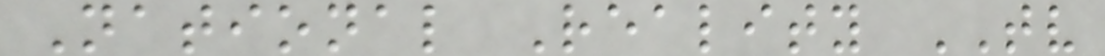National Reality TV
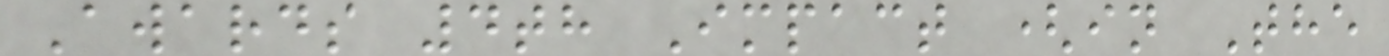Awards 4th Impact (in The
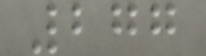277
